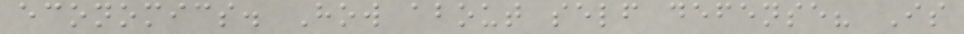economics. How about self defense? Is
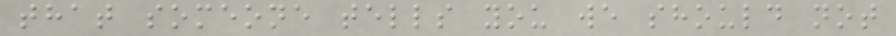that someone tells you we should not
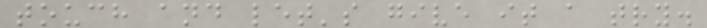touch and let's give it a try.
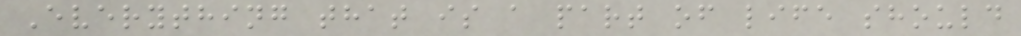Everything that is a part of life should
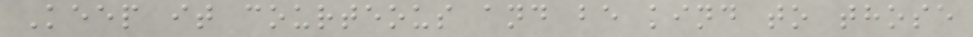Keep it courteous and be kind to those
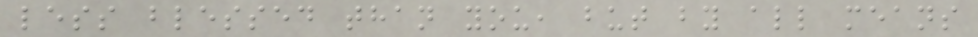less blessed than you, but by all means
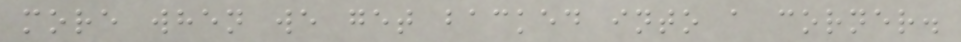more when we get backed into a corner.
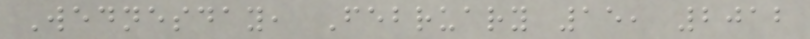Wednesday, February 15, 2012
